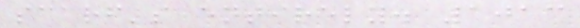scarf's entirely. 1013
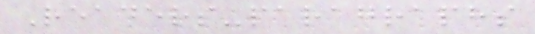Readers-paragraphs
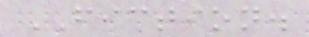FICTION.
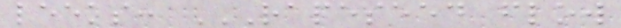leeks: RAPESEED FLOW
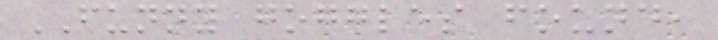FUNNY goggles found,
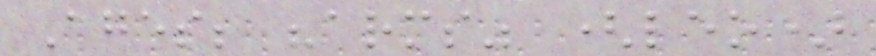Ages; "arms" (leo)
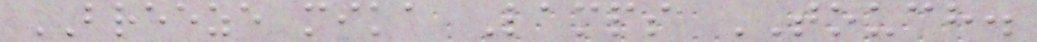BREEZE mika Lamps TOUCH.
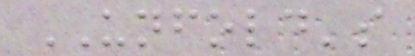UNFOLD's
